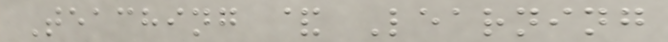Teaching & Learning
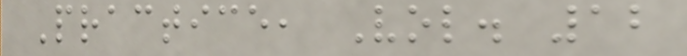Practice, Vol. 12
